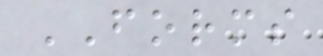FORMS
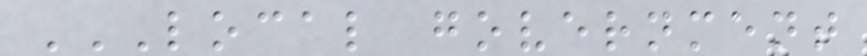LOCAL GOVERNMENT
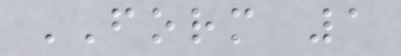FORM 1
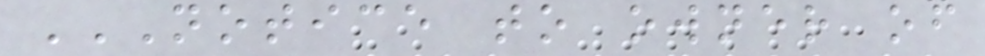NOTICE TO OWNER OF
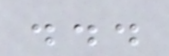...
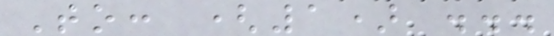To: (1) ...
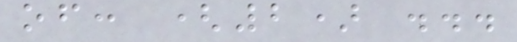of: (2) ...
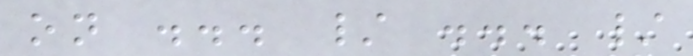on ... / ... /
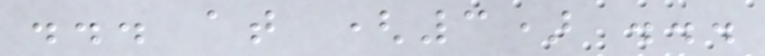... at (3) ...
